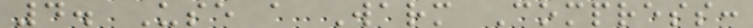4. Use a Warm Compress:
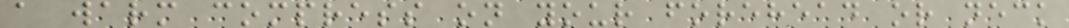a warm compress on your forehead or neck
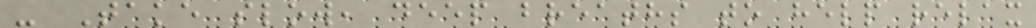- Take slow, deep breaths to help relax
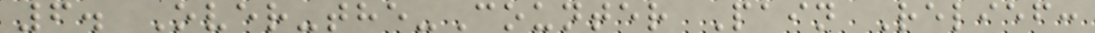6. Over-the-Counter Pain Relief:
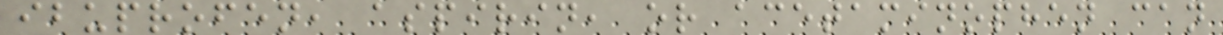ibuprofen, aspirin, or acetaminophen can
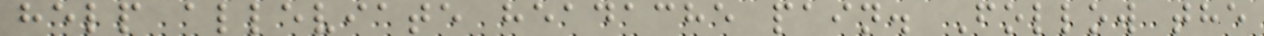help alleviate headache pain. Follow the
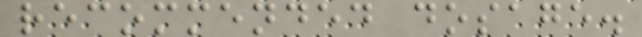recommended dosage.
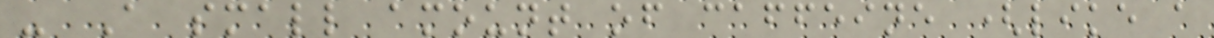- A small amount of caffeine (like a
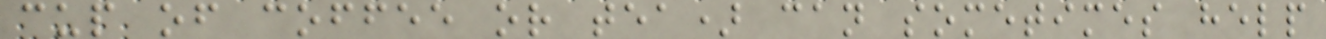cup of coffee or tea) can sometimes help
